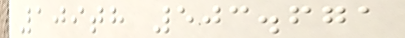109th 503.671
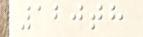120th
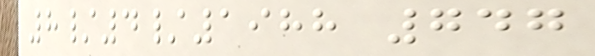8/4/1988 747
